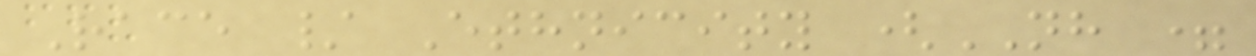Race / Ethnicity (NH =
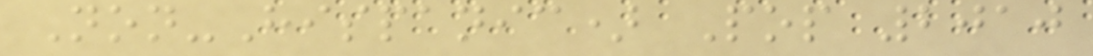Non-Hispanic) Pop 2010
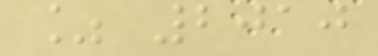% 2010
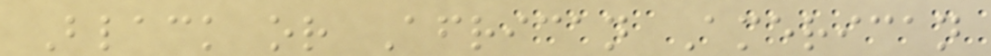Black or African American
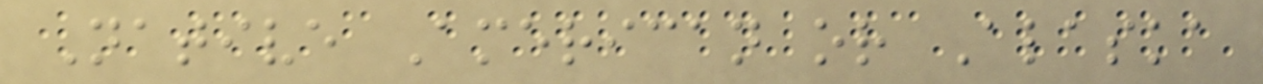Native American or Alaska
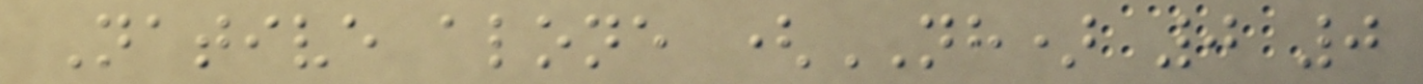Native alone (NH) 0 0
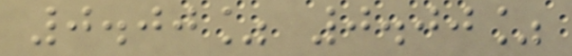0.00% 0.00%
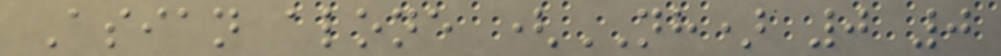Asian alone (NH) 0 0
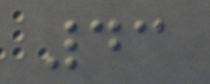43
